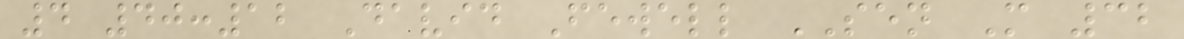4 40:12 David Fewell SEN M 32
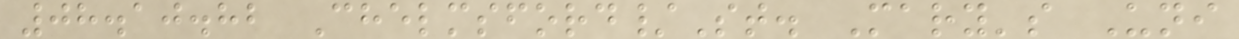08.10.82 Chelmsford/St. Mary's Uni
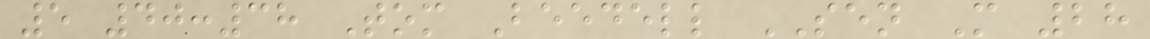5 40:38 Tom Beedell SEN M 28
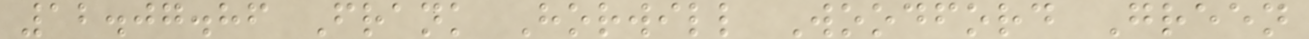12.07.86 Frank Horwill Woodford Green
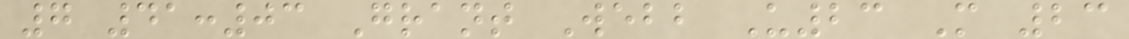7 41:03 Grant Webb U23 M 23
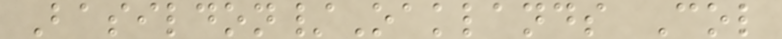Basildon/Oaklands Col
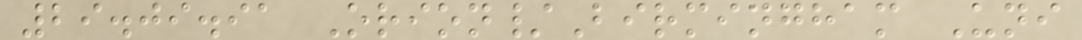29.09.91 Orion/Birmingham Uni
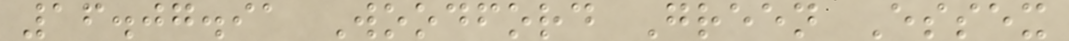16.07.91 Woodford Green Essex
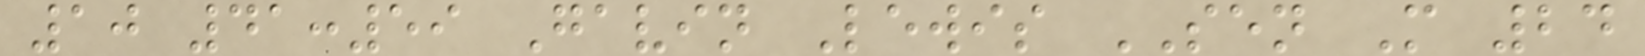10 41:59 Gavin Lewis SEN M 24
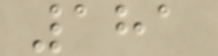181
